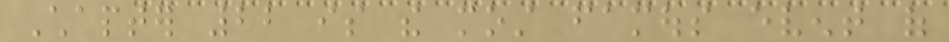Chapter 22 is the most famous event of
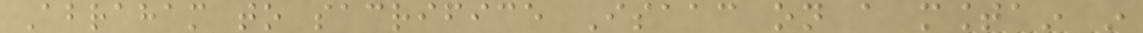Abraham to sacrifice Isaac on a mountain in
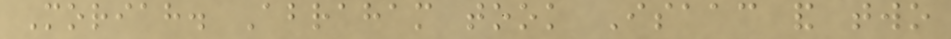Moriah. Abraham took Isaac and two
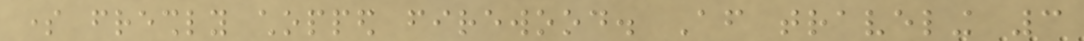some freshly chopped firewood. After traveling 3
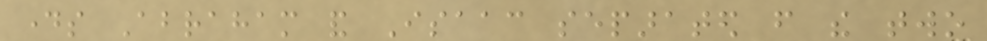days Abraham and Isaac separated from the two
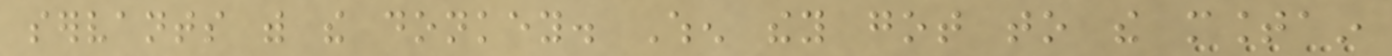servants with the donkey. When they got to the mountain
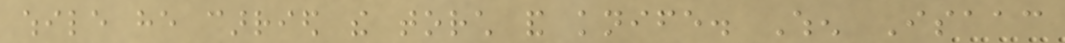while he carried the torch and knife. When Isaac
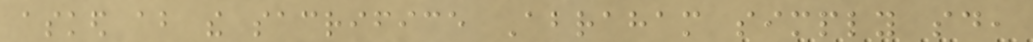asked about the sacrifice Abraham simply said,
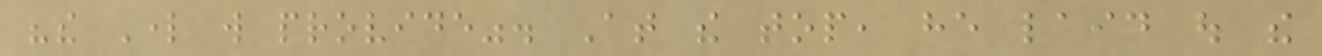"the Lord will provide". At the top, he laid out the
